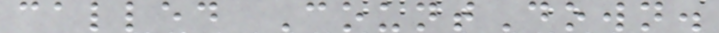called CountDown.
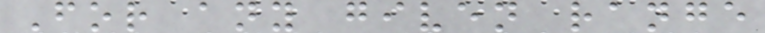For any given range
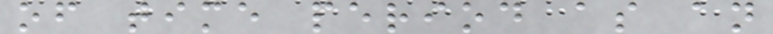of time period as an
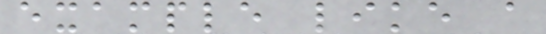example like a
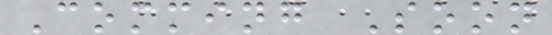Comming Soon
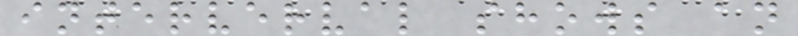interverval shows an
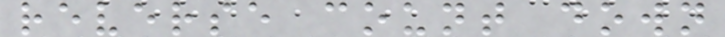reverse count down
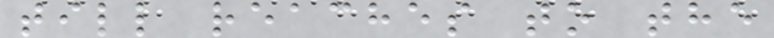till reaches to the
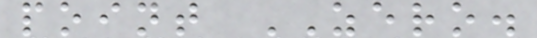point ZERO.
